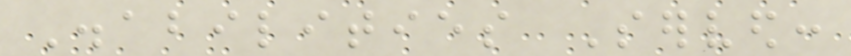Disabilities Served:
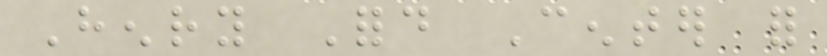Henry Ford Center for
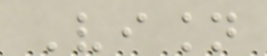Vision
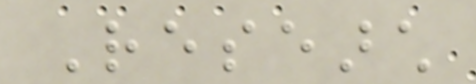Research
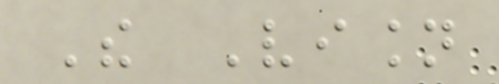The Vision
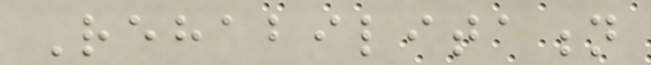Rehabilitation
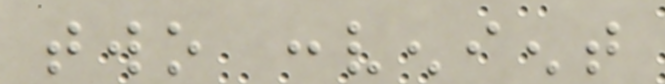two convenient
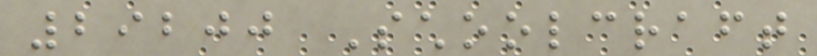29200 Schoolcraft
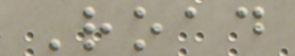Road
